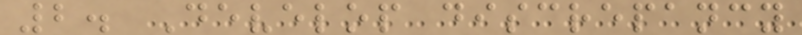2. Develop discrepancy
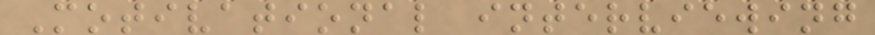Motivational interviewing
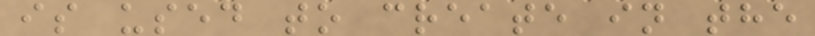is used to create in the
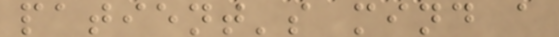patient's mind a
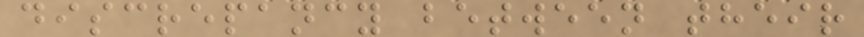discrepancy between their
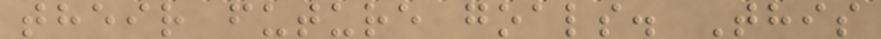their future goals. This
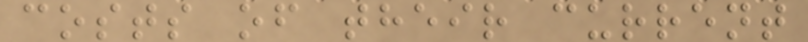costs of their current
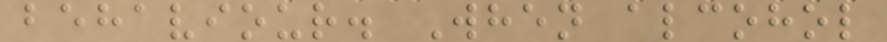behaviour. When alcohol
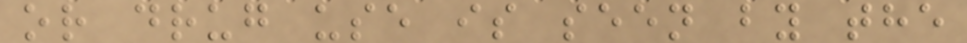or drug use is seen by the
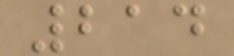214
